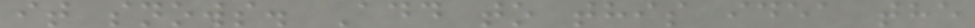it snows. Add to this idea the
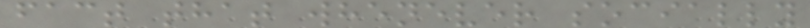fact that whenever socially
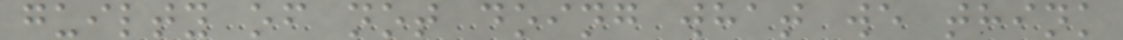guilty of not doing what we think
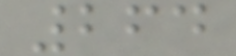264
